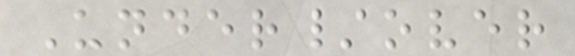Under/over
